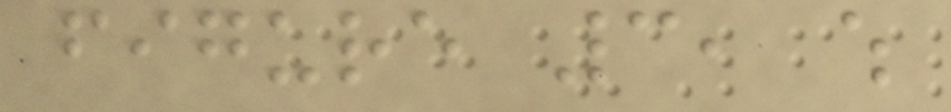figure 3, which
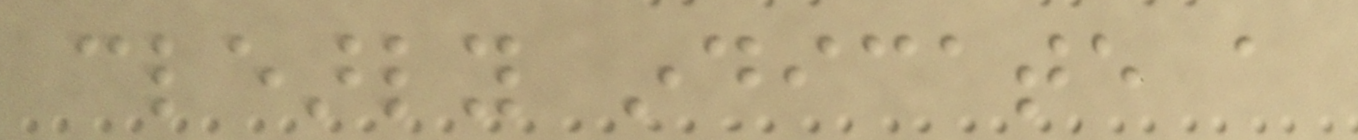clearly indicate a
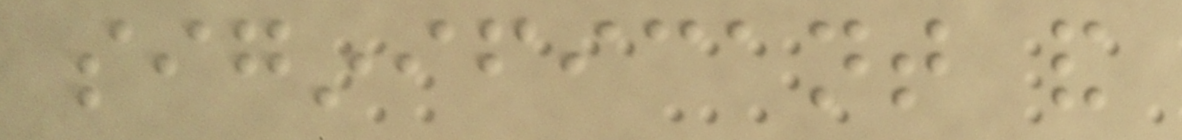siginificant and
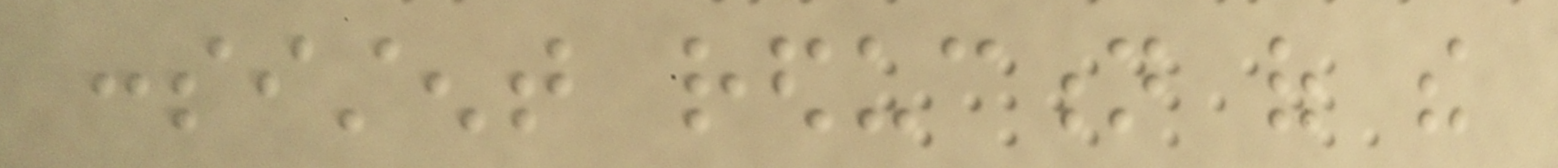consistent reduction of the
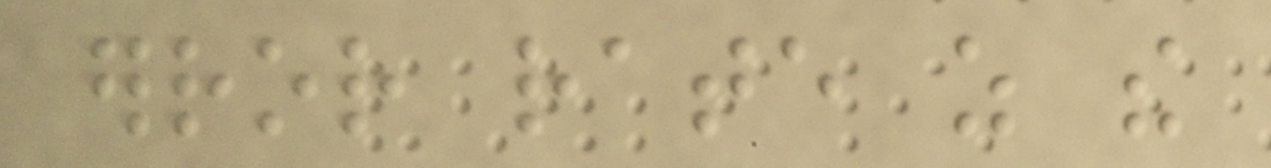error rate as the
